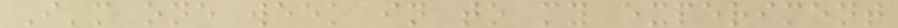I'm one week in to my experiment
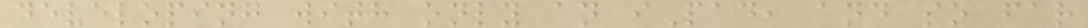developing with only an iPad, and so far
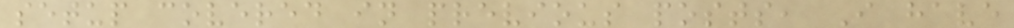setup covered in previous posts, I have
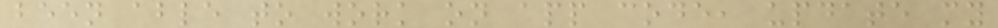been able to work on app code, update my
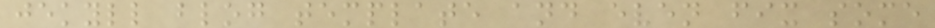jekyll blog template and even fix some
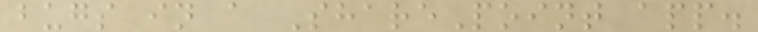bugs in a SharePoint app.
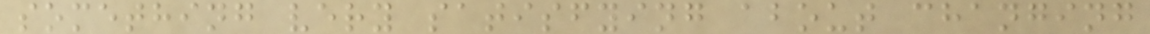something very satisfying about changing
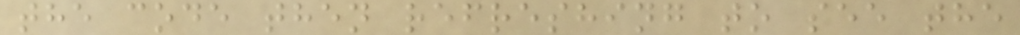the code then refreshing to see the
